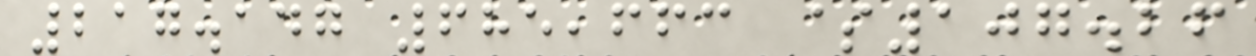217.147 685,663 $107.26
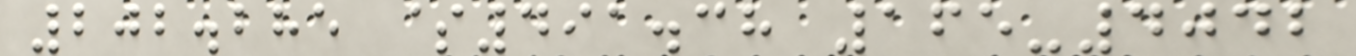202.285 $491.38 165-4042
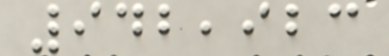942,923
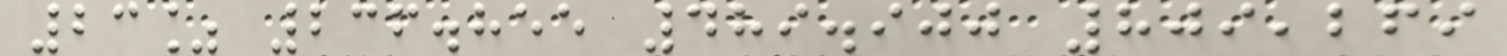23% 236.855 489.900 809,269
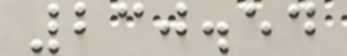230.54
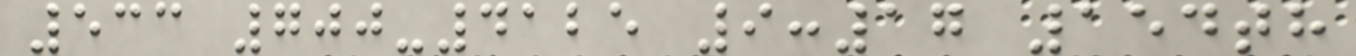533 700-4125 9:17 154th
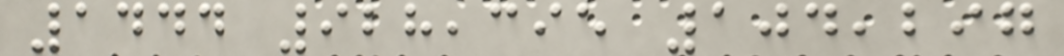1444 928,395 104,297
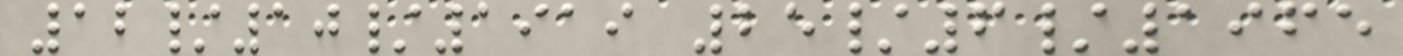12/10/1919 25/6/1965
